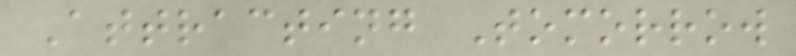Attracting Tomorrow
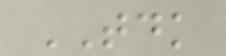TDK
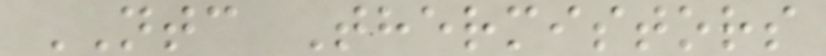NTC Thermistors
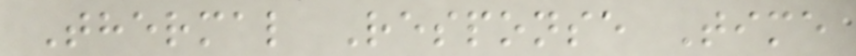Thermal Response Time
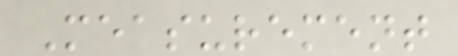Measurement
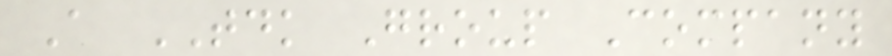A TDK Group Company
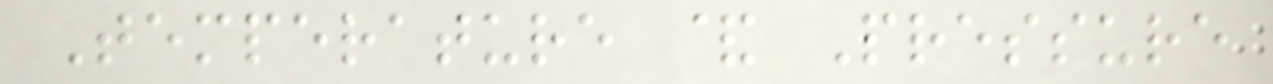Temperature & Pressure
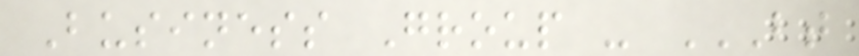Business Group - BT
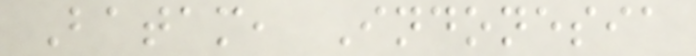Batam, Indonesia
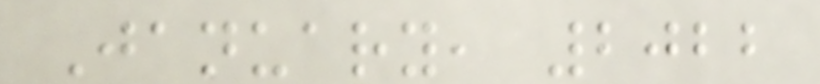January, 2022
